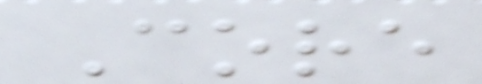Core
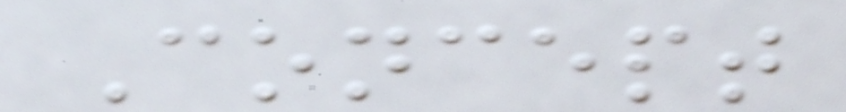Concept
